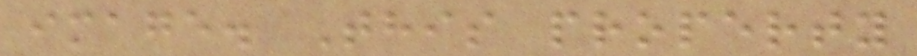image. This property
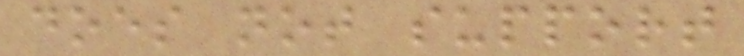does not support
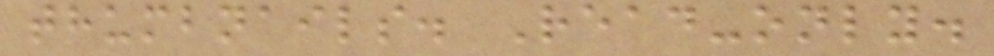thumbnails. Read-only.
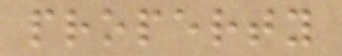property
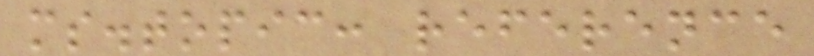ms.topic: reference
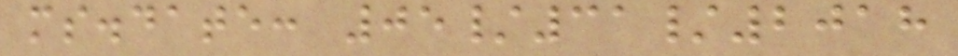ms.date: 05/31/2018
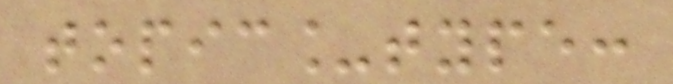topic_type:
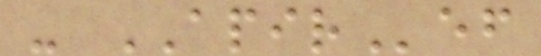- APIRef
